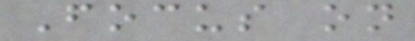Focus on
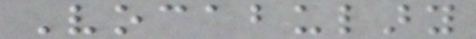Vocabulary
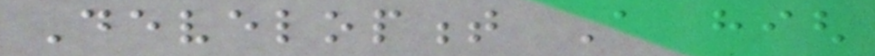Development A high
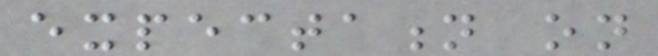expectation on
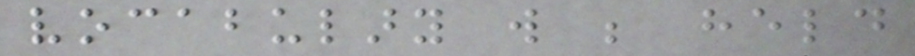vocabulary will be held
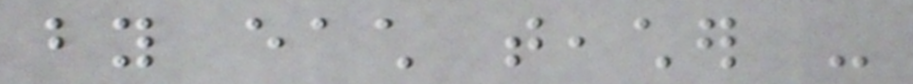by each teacher -
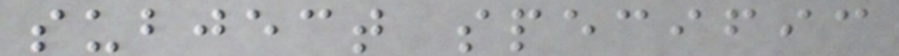subject specific
